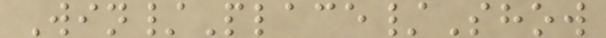Win/Place/Show
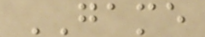GAME
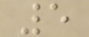5
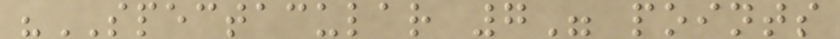"SPECTACULAR 7" points
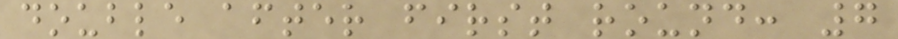double after first round: 7
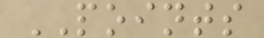POINTS
